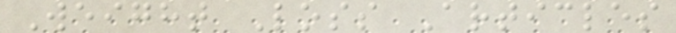Weight Loss Articles
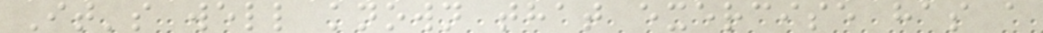It's well known that exercise has a
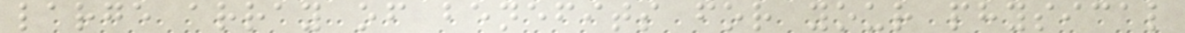large array of benefits for your physical
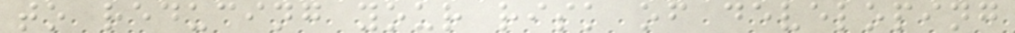to reducing your risk of developing
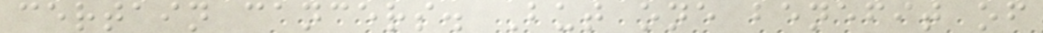certain cancers. But one benefit of
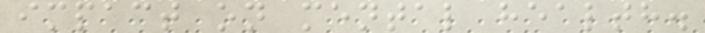impact on mental health.
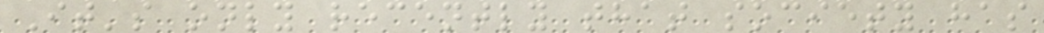It's only recently that society has
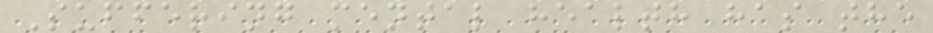Suffering mental health has the
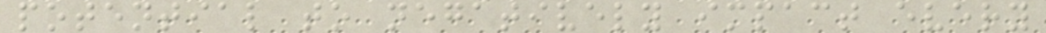potential to negatively impact every
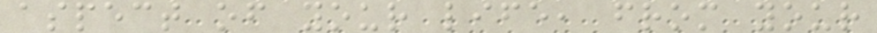aspect of your life, from your
